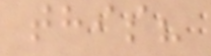this?
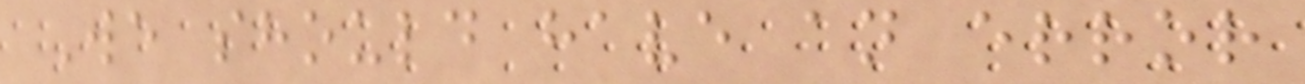We should have an error
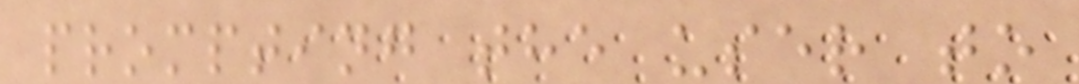prompting the user to
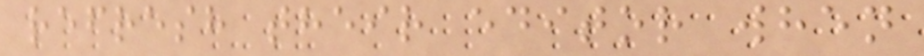refresh their editor when
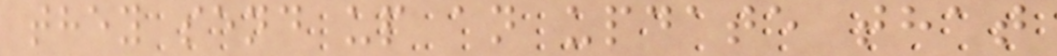they send up an update that
